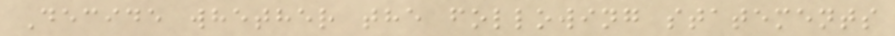Decide whether the following statements
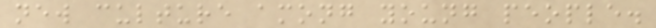new culture among young people.
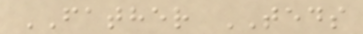FATHER TEDS
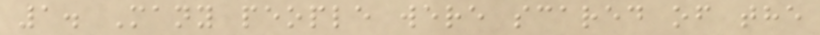1. Many people were scared of the
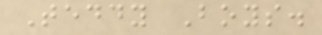Teddy Boys.
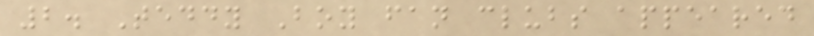2. Teddy Boy fan clubs appeared
